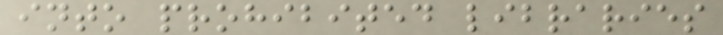into prohibited libraries
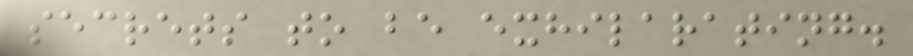secrets to be exhilarating.
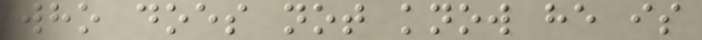who does not know he is
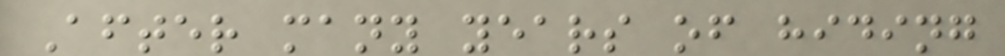After many years of hiding
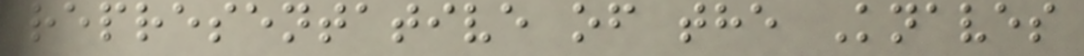representative of the Knaves
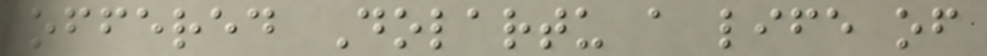offered Dolartu a life of
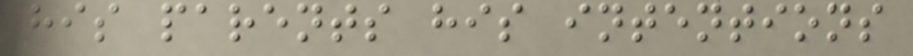his parents his intentions
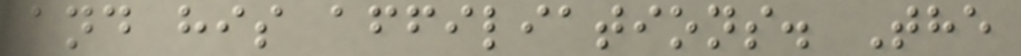and his affiliations. The
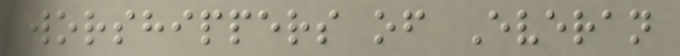worshippers of Everan
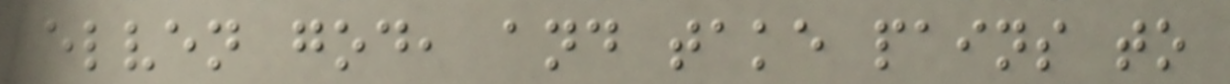elven god, and take pains to
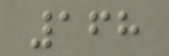168
